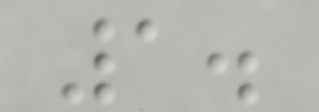1.
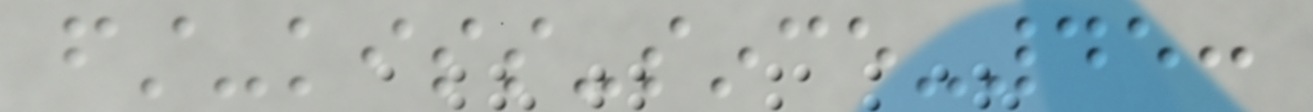first-kiss-since-45:
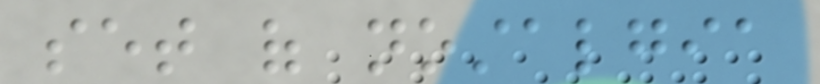set of nostalgia
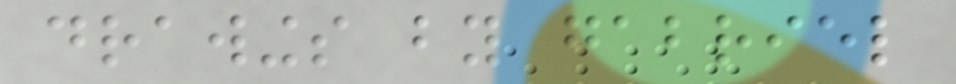drawings by gabriel
